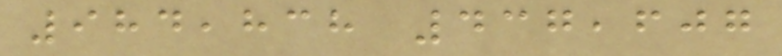984,838 437,607
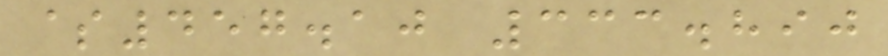$457.10 333.890
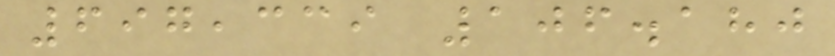697,339 106.180
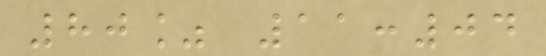80% 11:04
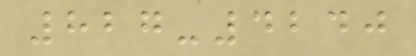827-4240
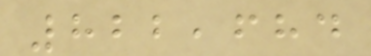822,684
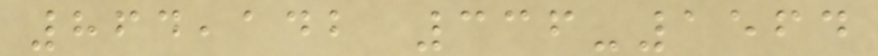864,142 336-1564
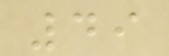49
